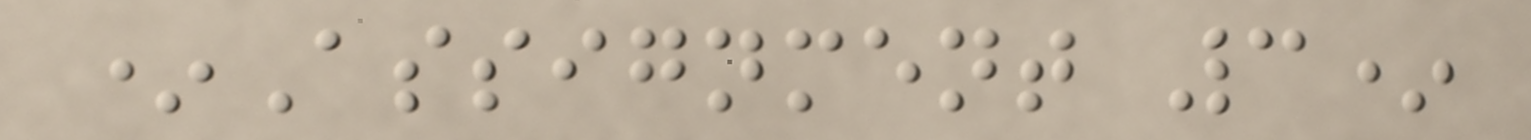*Assignment 3*
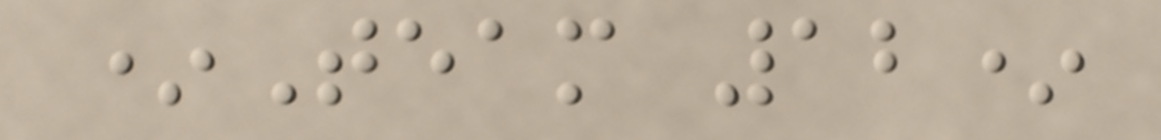*Team 12*
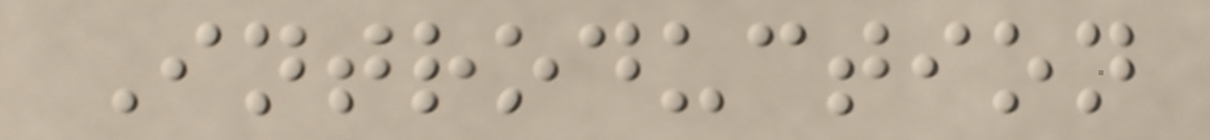Introduction
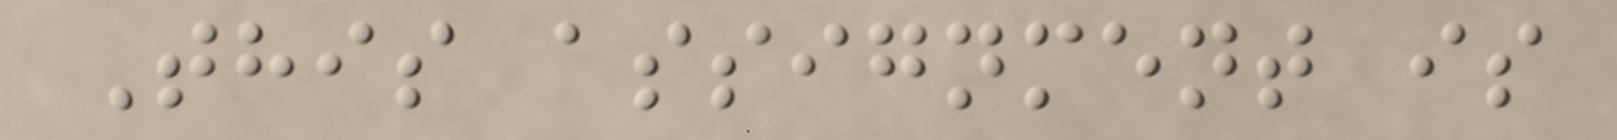This assignment is
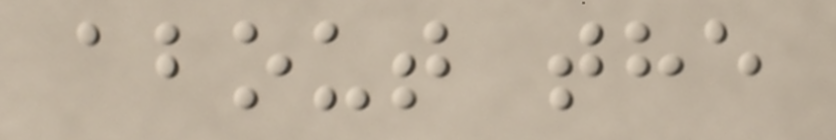about the
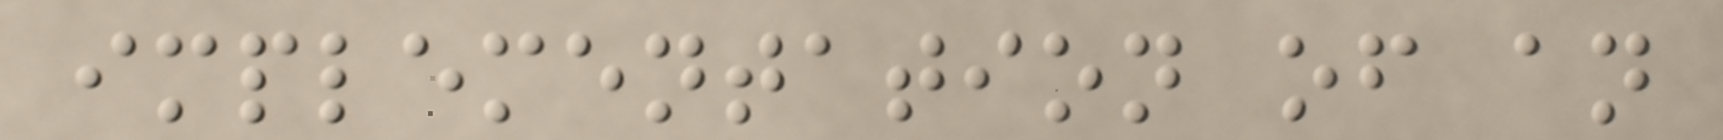implementation of an
